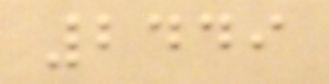2449
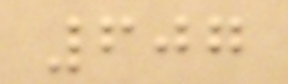607
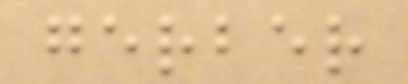gerber
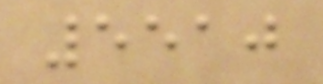5510
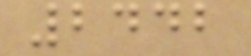2442
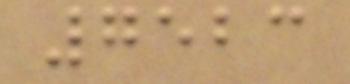7523
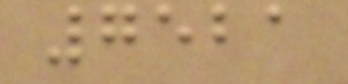7521
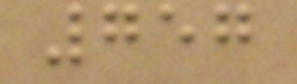757
